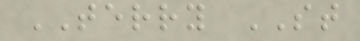TERRY ST
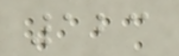123
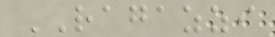RAGAZZI
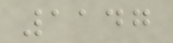1147
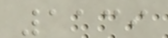1139
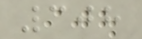308
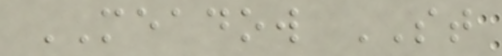MEADOW ST
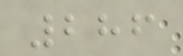286
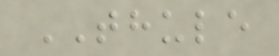THULE
